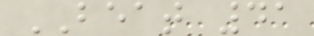BEAT 41
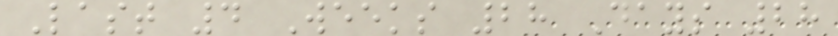Last 4 Weeks 28 Days 28
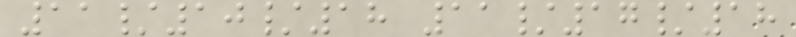11/10/18 11/17/18
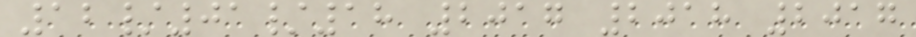12/01/18 2017 2018 2017
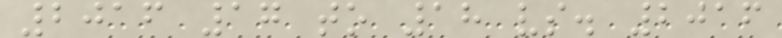2016 17 to 18 vs. 2016
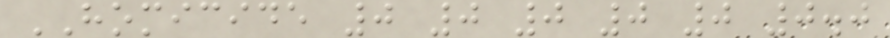HOMICIDE 0 0 0 0 0 0.0
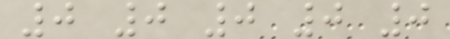0 0 0 0 0
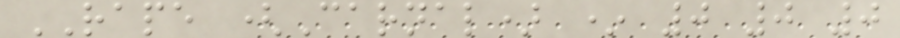RAPE (Carnal) * 0 0 0
